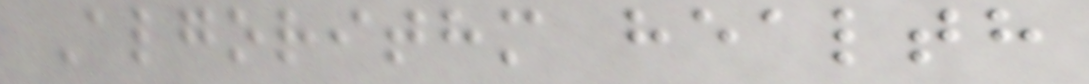Algorithm health
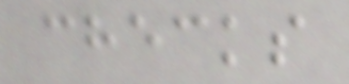checks
